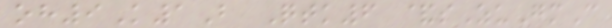oh9K1B Qtk6 &sZuGmC
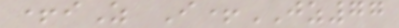+iZ I+JZ77
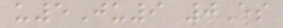u5Ju9 0Es
